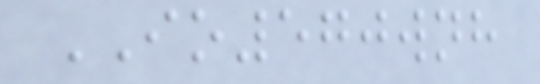IO570wnh
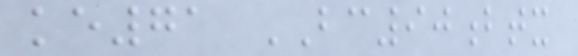ke71 BC90btx
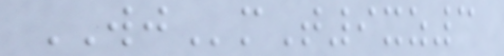WJmT9xz3
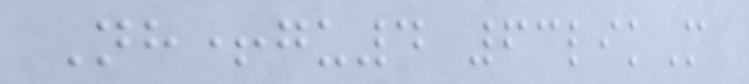Nh+gu4 63likM
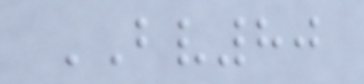BV80
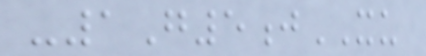-1G5jXU
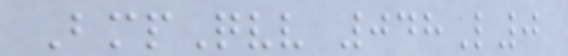BmpQvv 048L0
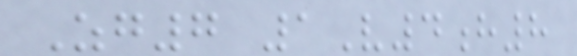Zg7 1V4h8
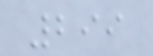299
